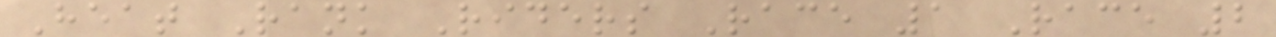Heat Rank Riders Race 1 Race 2
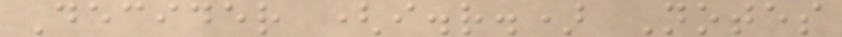Decider (i.r.) Notes
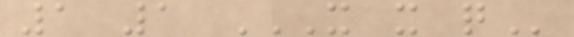1 1 X X Q
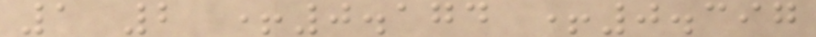1 2 +0.174 +0.397
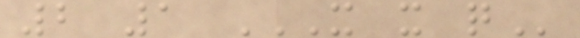2 1 X X Q
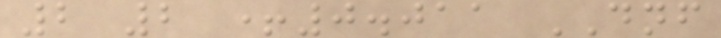2 2 +0.011 DNF
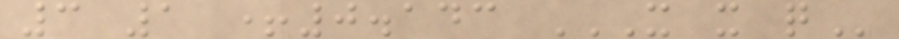3 1 +0.143 X X Q
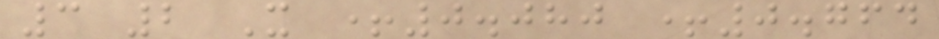3 2 X +0.080 +0.764
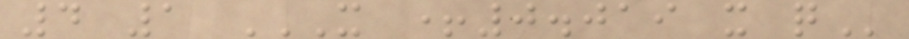4 1 X +0.019 X Q
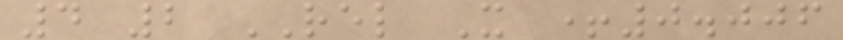4 2 REL X +0.006
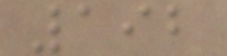192
